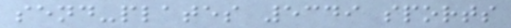send-plates 5349 sports
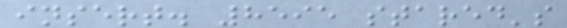insert. 8595 stared's
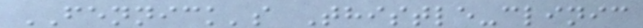FENNICK's Thistle-clinic
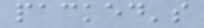packed's
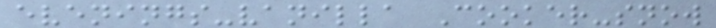evenings-vanilla Cooker-snow
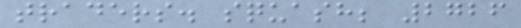traders. squash; 2726
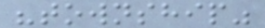"township"
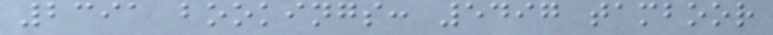2391 bookings: 5497 tamboor
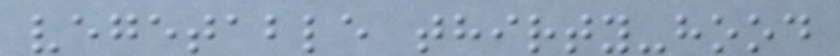vegetable thirty-hood
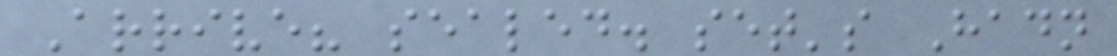Arrive? sealed. set's Hadn
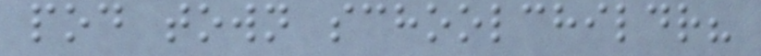pod town schoolchildr?
